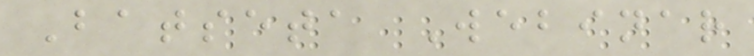Batseta Webinar
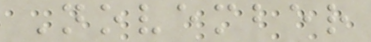November
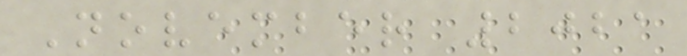November 2021
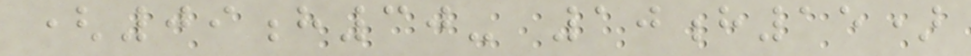(09h30- 10h15)
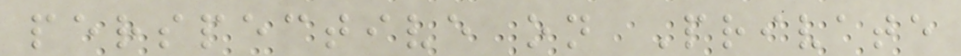perspective on Private
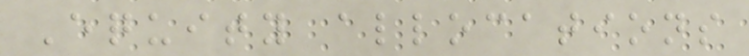Equity allocations
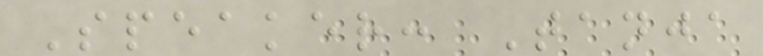Speaker: Tanja
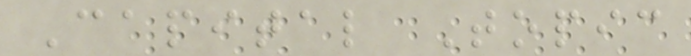Capital Topic
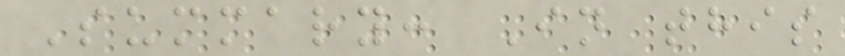Summary: In this
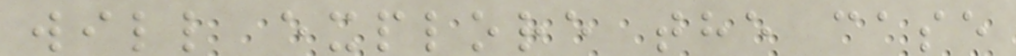will explore the case
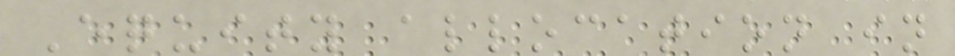Equity allocation in
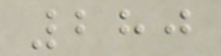280
